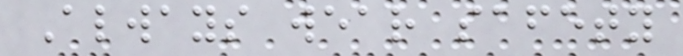Always wear safety
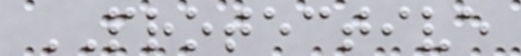PROTECTIVE
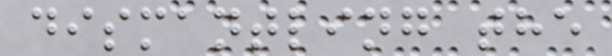dismantling the
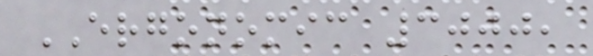ERGONOMIC 3000,
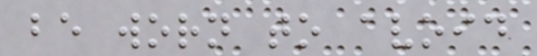be worn to avoid
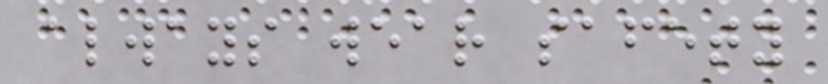always wear safety
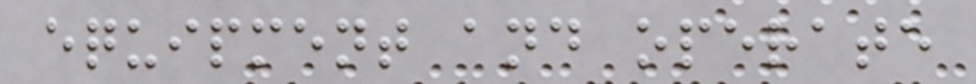equipment and operate
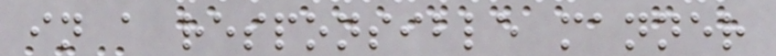in a responsible manner
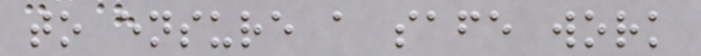to ensure a safe work
